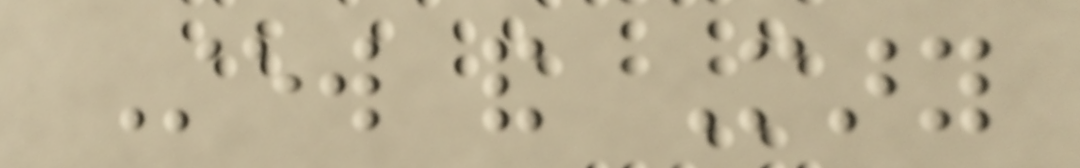Stew and Mary
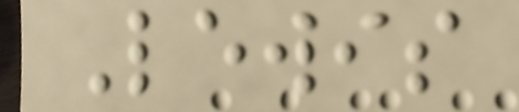Lewis
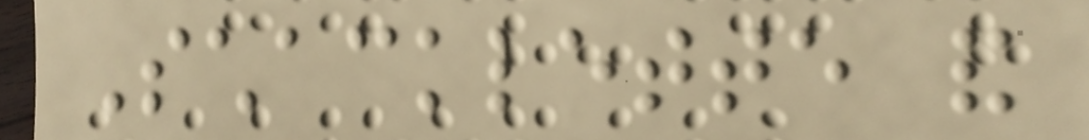Schacklette and
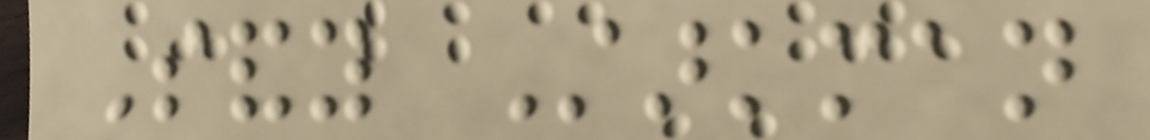Sandy Starkman
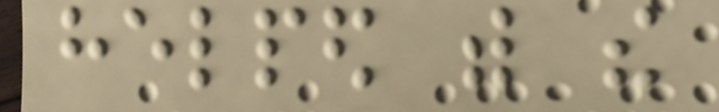helped with the
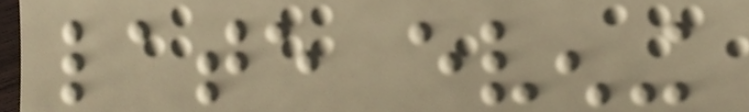late evening
